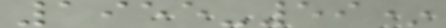1955-59*
